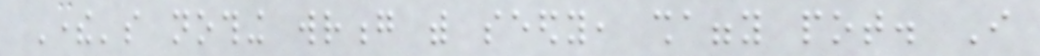There's nothing wrong with seedy, shaggy pot. I
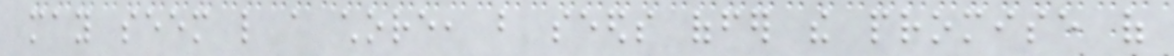may seem like a chore, but seeds offer the promise of
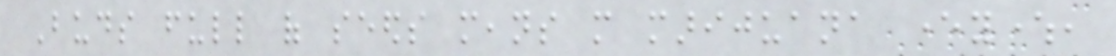Buds full of seeds means more marijuana everywhere,
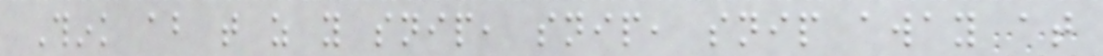Think about that as you snip, snip, snip away at
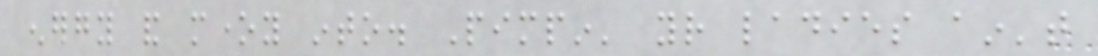energy and money into. Pimpin' your ladies ain't
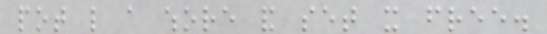pot like a whore and set it free.
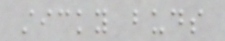sticky buds
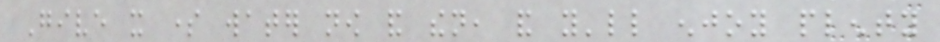Give it some water now and then, and you'll enjoy plenty
